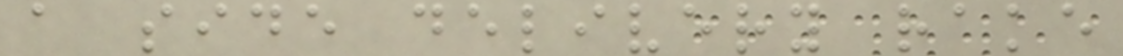a side delivery rake
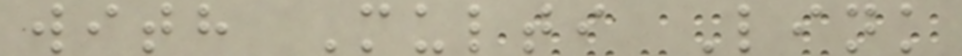with Multi Link
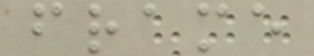frame
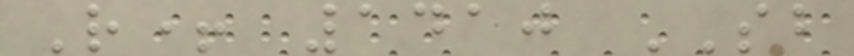R+ 1410 SB
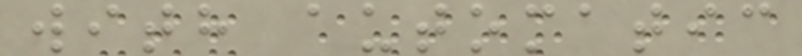with automatic
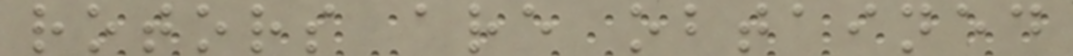rotors are obtained
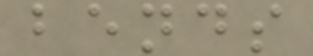bends
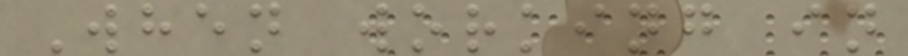When working in
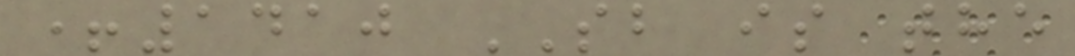+1410 SB is the
